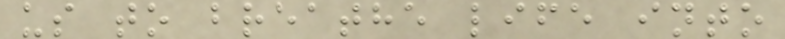us to breathe life into
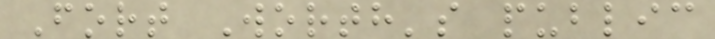Fort Worth's public
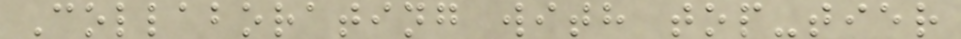Collaborating with top-tier
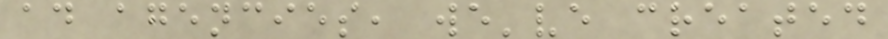ad agencies, we've created
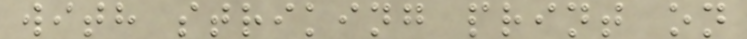with striking print on
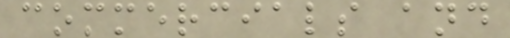commercials and
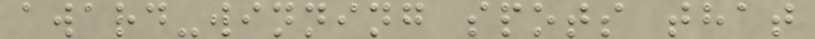award-winning spots that
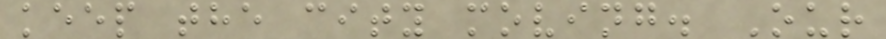keep the city moving. Our
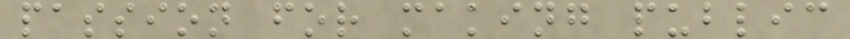passion for making public
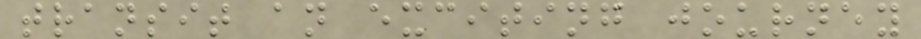transit an exciting journey
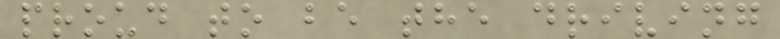proud to be the driving
